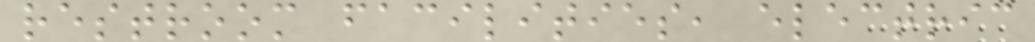restroom facilities, electric
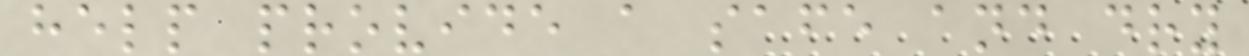help provide a safe and dry
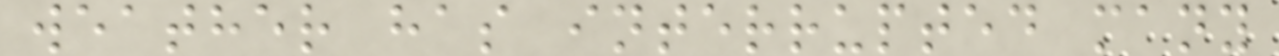weather has interrupted many
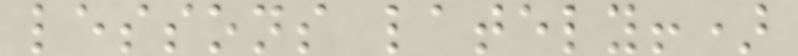lessons lately!)
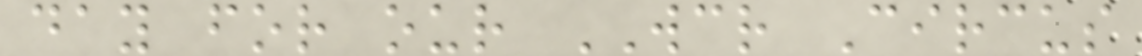day for our WCR Circus
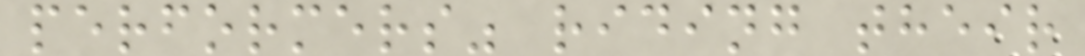performers" riding their
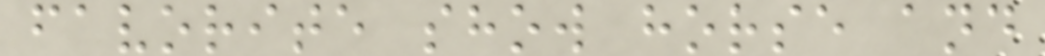favorite show horse and
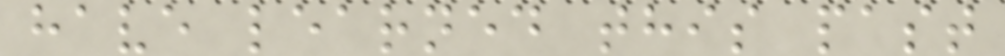have learned this past
